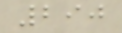290
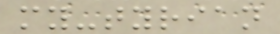my-tyrian
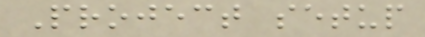Project setup
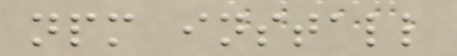npm install
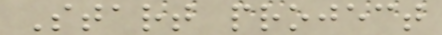Start project
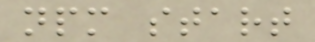npm start
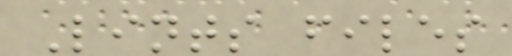Lints files
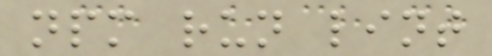npm run lint
